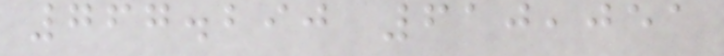767.290 610,051
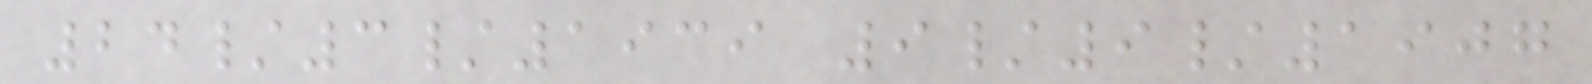24/3/1939 9/9/1907
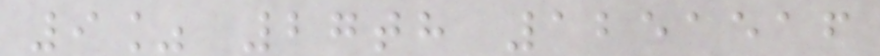9% 27th 1251516
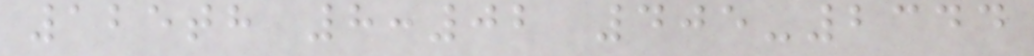125th 8:02 405-2344
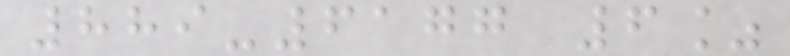889-6177 6%
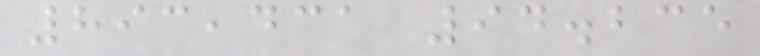893,431 94.235
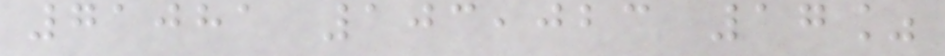71081 103,023 17%
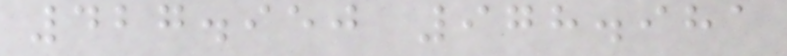427.950 978.981
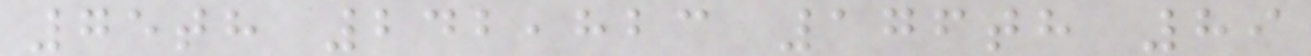75th 242,823 176th 89
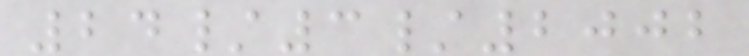24/3/2002
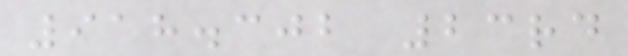918.302 23rd
